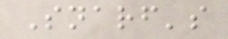Snarf's
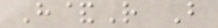H&R B
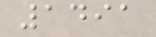1491
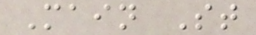Main St
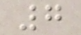7
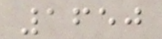1650
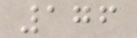176
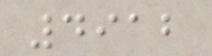4912
